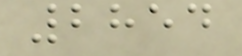2854
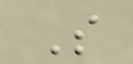S
